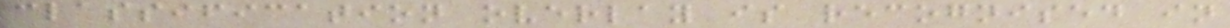classification overlay is recognised in
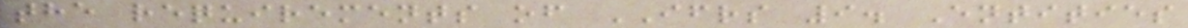the requirements of IFRS 9. Entities
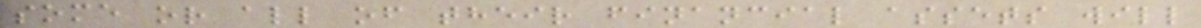some or all of their financial assets will
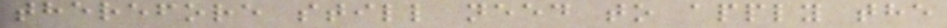therefore still need to apply the
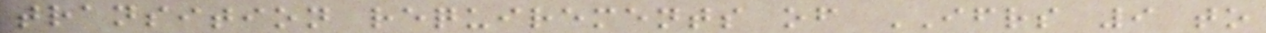transition requirements of IFRS 9 to
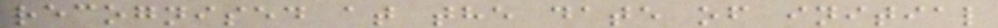recognised at the date of initial
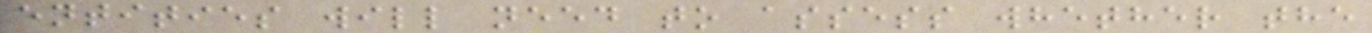entities will need to assess whether the
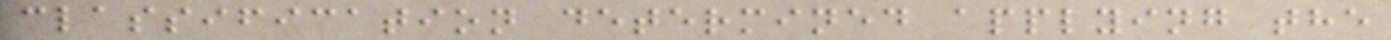classification determined applying the
